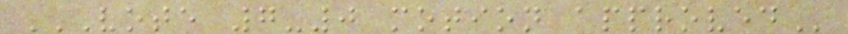VOTE 7-0 MOTION APPROVED
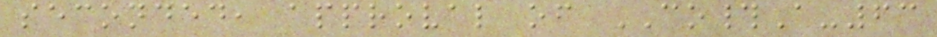seconded, approval of CO#A-63
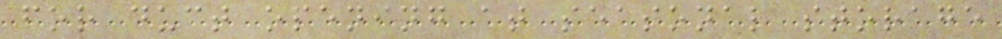for duct opening at seasonal storage
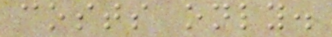costs only.
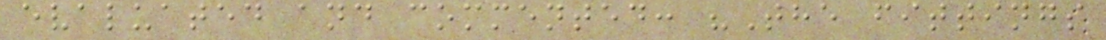evaluated and commented: "The fittings
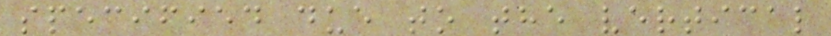specified due to the vertical
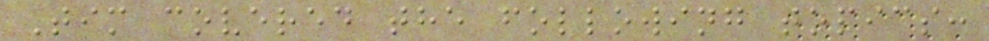Tim covered the following topics:
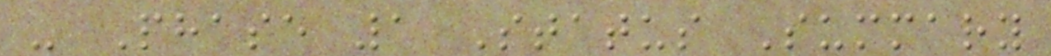- Phase 1 Status Summary
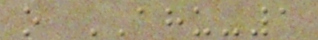o AHU-1
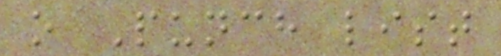o Punch list
